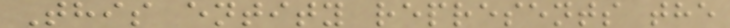This entity represents the
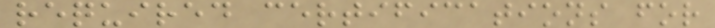required certifications for
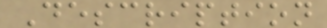Description
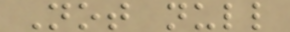Not null
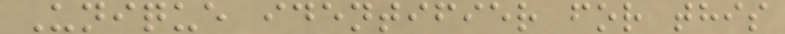Unique identifier for this
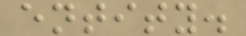entity.
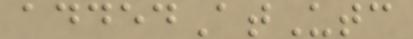addedAtUtc
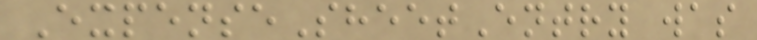ExpenseSheetEntry was
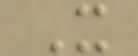X
